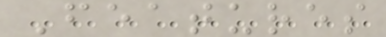Features
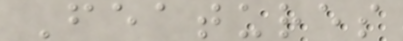Features
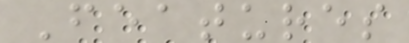Features
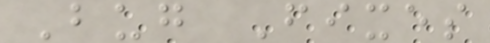Bug Fixes
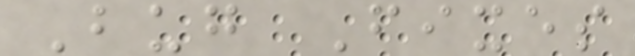Bug Fixes
